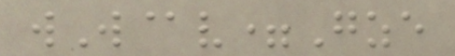wW@v=Gze
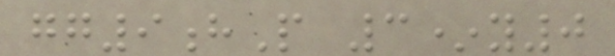gg9hP 3*y0
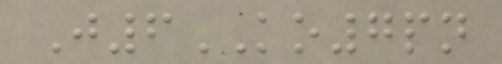J6KO7pn
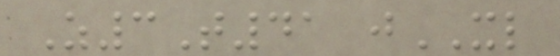Z3T41 jXL
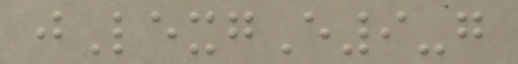jLexgE9-g
